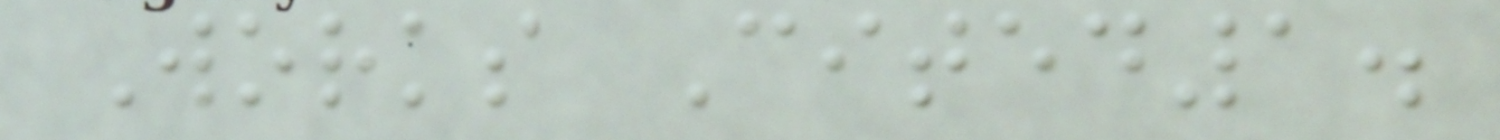Works Cited1.
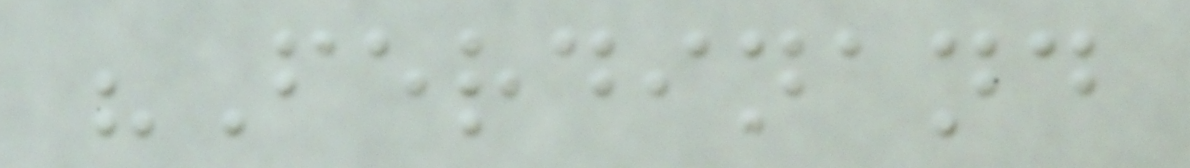"Ferdinand
